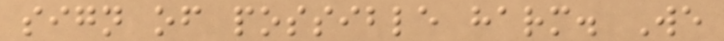sign of possible harm. We
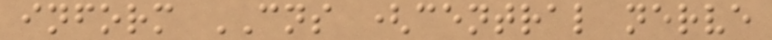inform CNS (central nerve
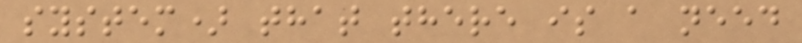system) that there is a need
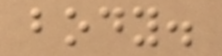body.
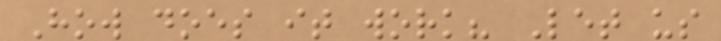How does it work? Let us
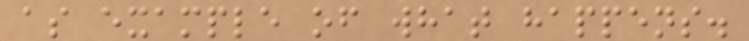as example of what happens.
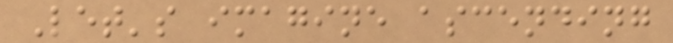Let's imagine ascending
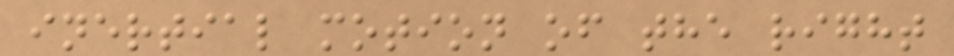inertial motion of the right
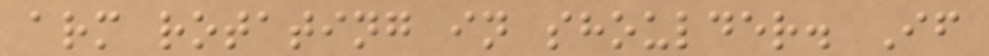arm rotating in shoulder. If
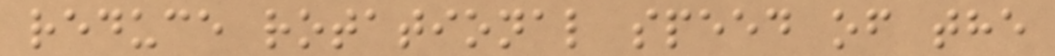reduce rotational speed of the
